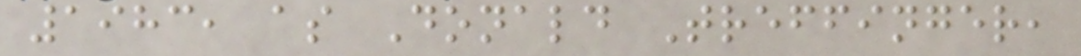1983, as Donald Treffinger,
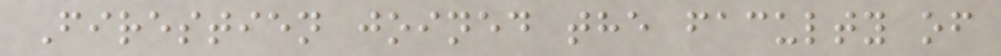Firestien joined the faculty of
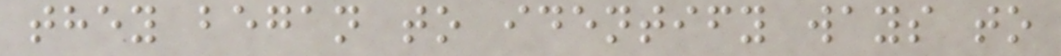they began to identify ways to
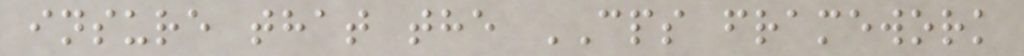insure that the CPS framework
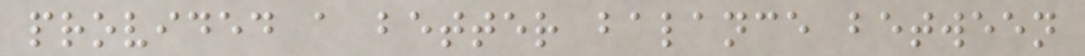provided a better balance between
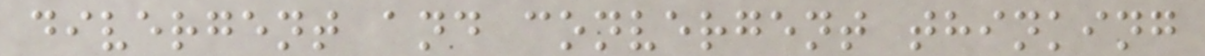divergent and convergent thinking
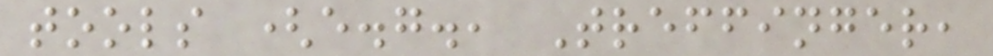tools (e.g., Treffinger,
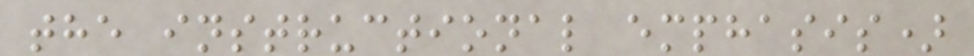the instructional emphasis)
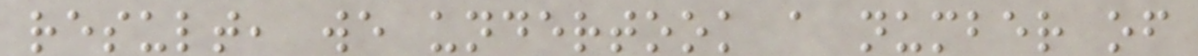result, we undertook a number of
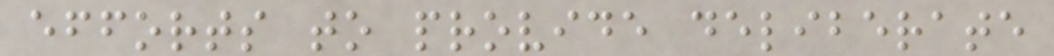efforts to provide deliberate
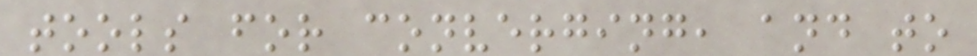tools for converging, and to
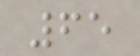65
